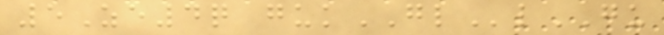5Ze4q gukGLlGU
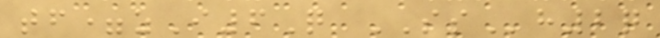tf=zI6Q SSh2q
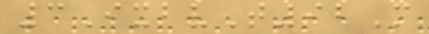3IxbvT92M
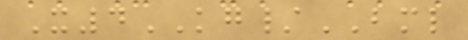X4KG/BML
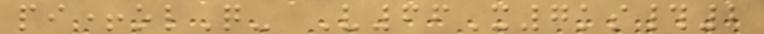pi+olQ- V66X7ks#2
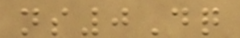ns0Dq
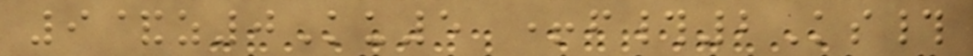9&z0Ku5 +f#2Ks#
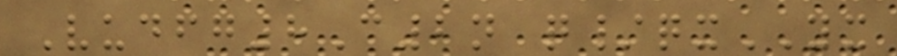Vudfg8C2n q/qxYX
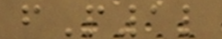fP1l
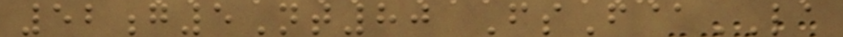52g5Nt80 FsF@LA
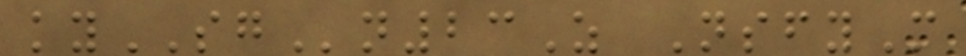kySGn23Z NsfyM
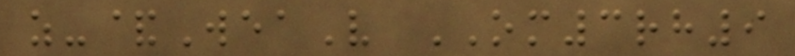z-&WeaV OM3rh9
